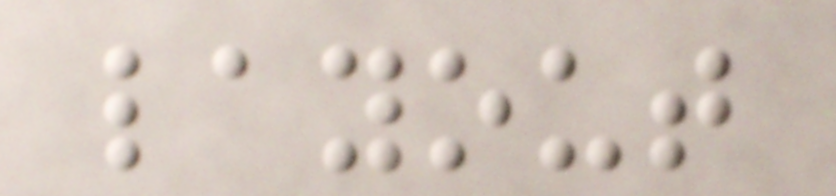layout
